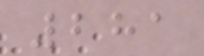281
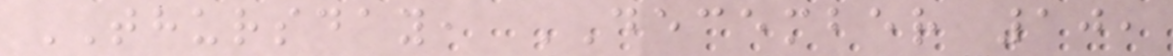THURSDAY, DECEMBER 10,
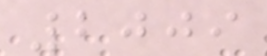2009
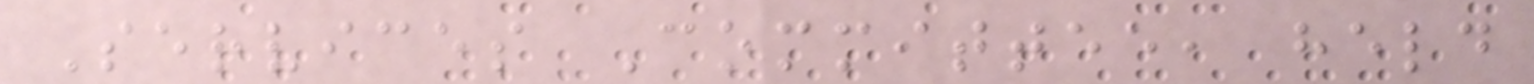Services Committee, held
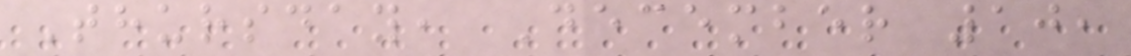Thursday, December 10,
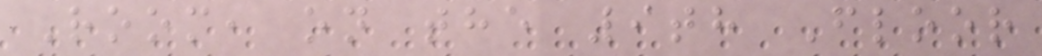Room, on the 9th Floor
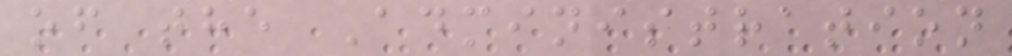of the Administration
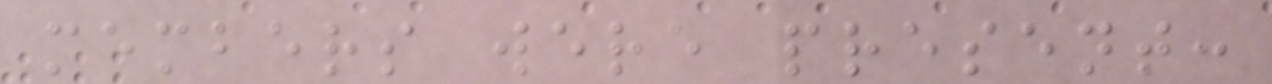members were present:
